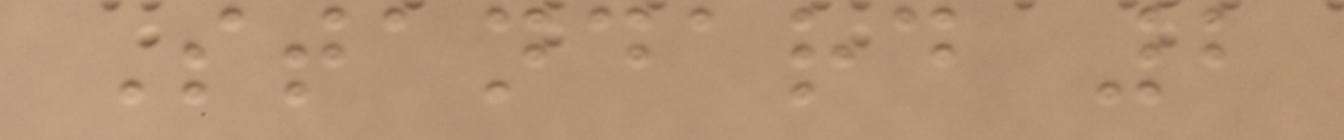Standard 2
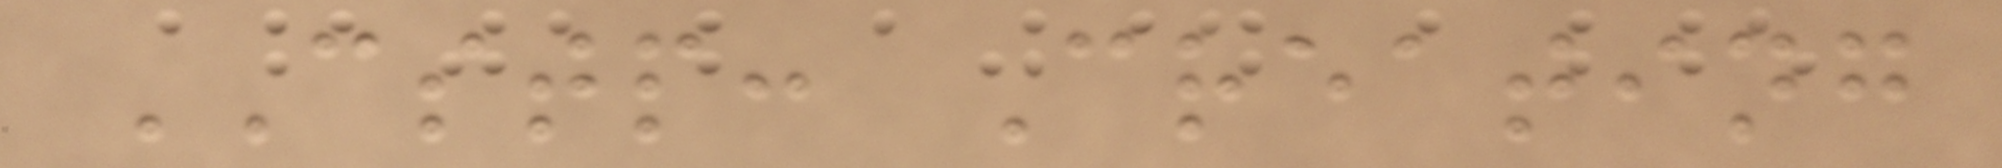CSTP: Creating
